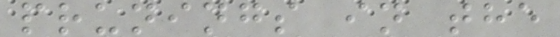prunings in the
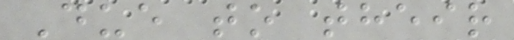Due to their
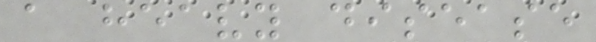a heavy disease
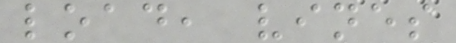load, vines
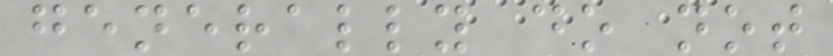generally do not
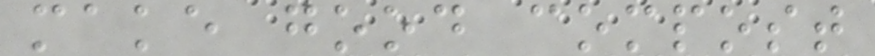make good compost
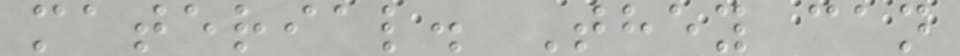material. They can
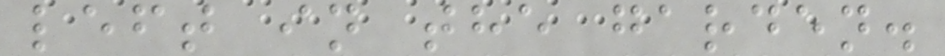left in the garden.
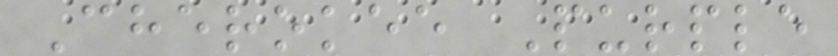Cherokee Purple
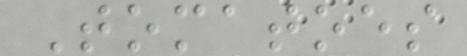Tomatoes
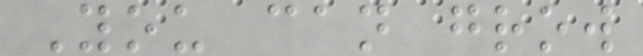You can grow
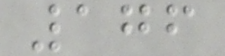176
